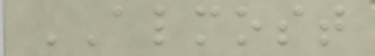ALMOST
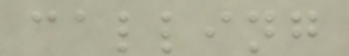calling
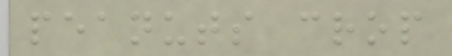peanuts crop
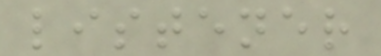listener
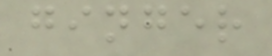ginger
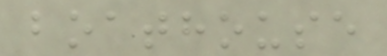boathouse
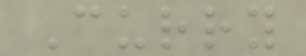Curry
